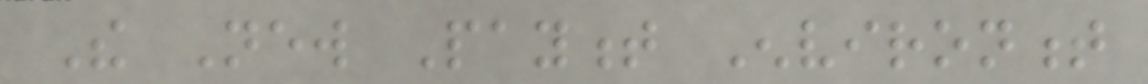The New Payment Environment
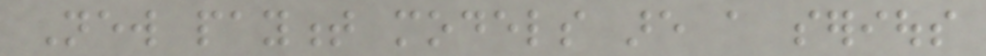New payment models are a serious
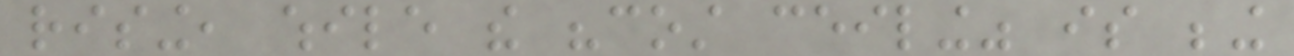rising, while the "cost ceiling" is being
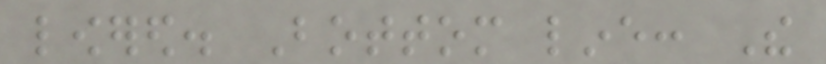lowered. Bottom line: The
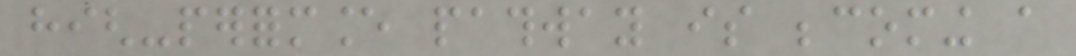high-performance pathway is becoming a
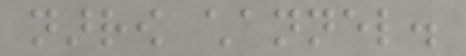narrow channel.
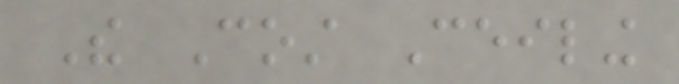The Cost Ceiling
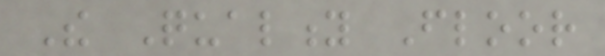The Quality Floor
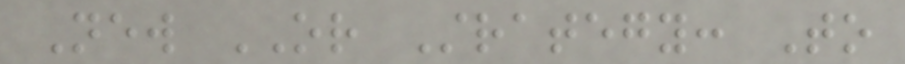New OR Strategy: To
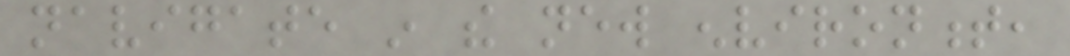navigate in the new environment,
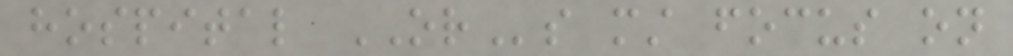hospital ORs must focus on
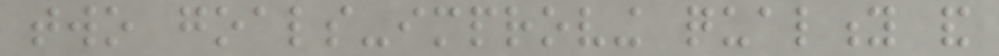two goals-improving quality and
